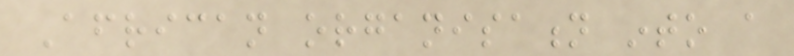African organisation into a
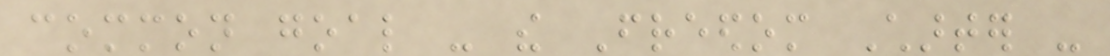common goal - the Freedom Charter -
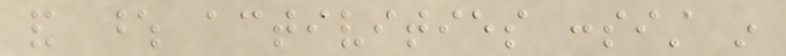and whose activities consist in
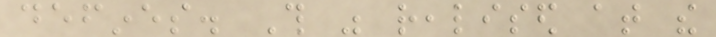defines. This was realised at the
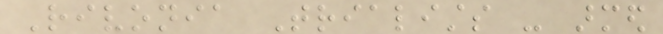Rivonia Trialists - armed
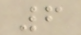6
